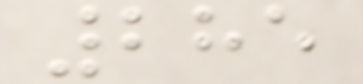285
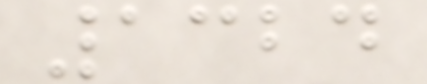1324
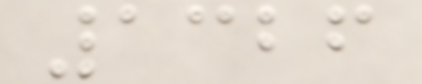1326
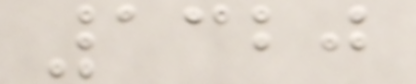1320
